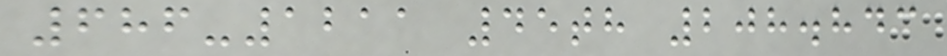686-1211 45th 208.843
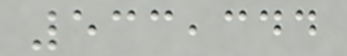533,344
